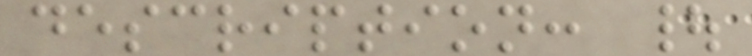description: |
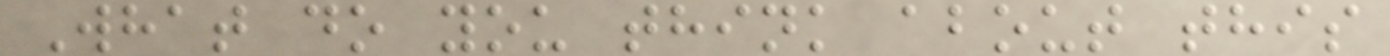What do you think about this
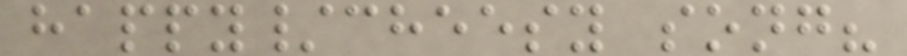happy/cheesy song?
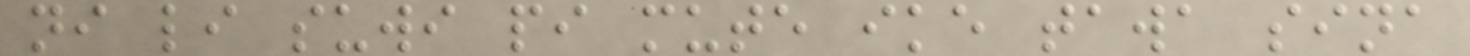ni li suwi pi mute ike tawa sina
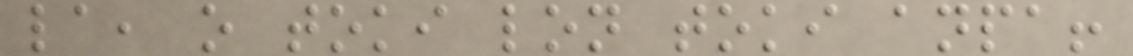la, o toki lon toki anpa!
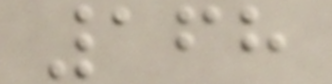168
